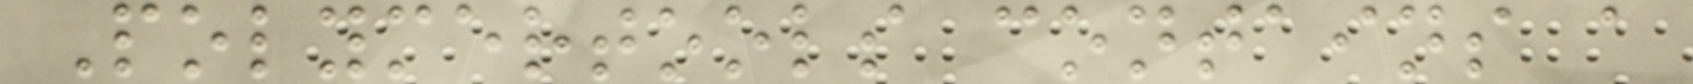Polymertools contains a
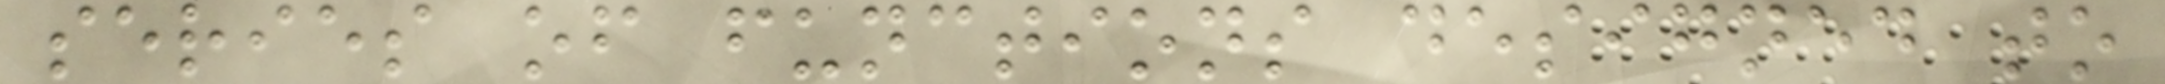series of functions designed to
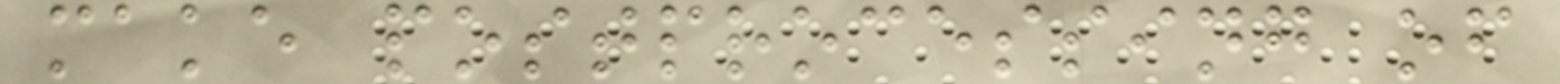make postprocessing of
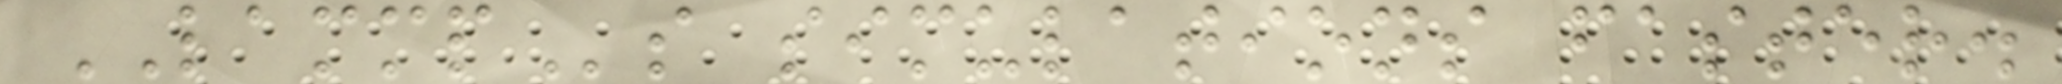LAMMPs simulations faster.
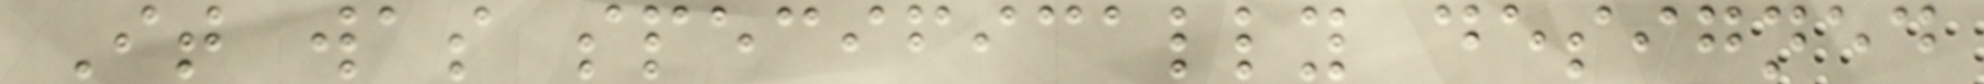It was specifically designed
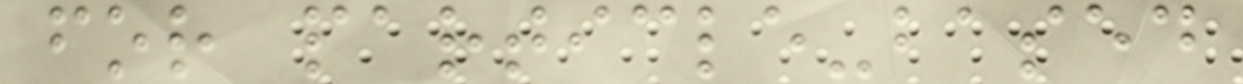for particle-based
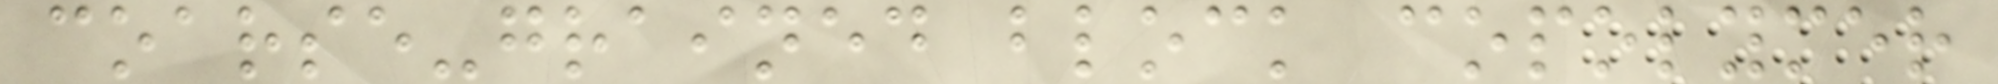coarse-grained block copolymer
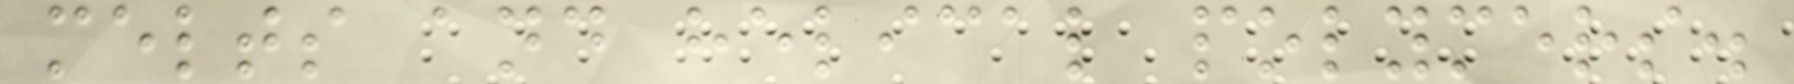melts and helical polymers.
